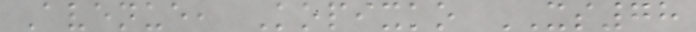Avenue, Kopixko XS78
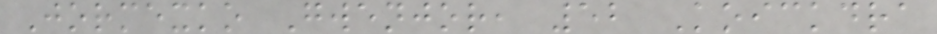Jormexko Gwenjor, 52 Koickdra
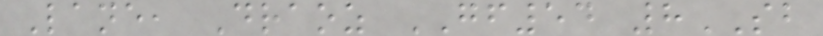Lane, Draoz GF54 8SB
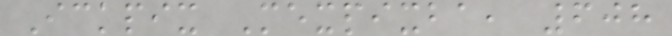Ickpix Mexpixba, 608
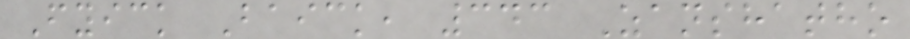Fyick Baick, 343 Zanshatho
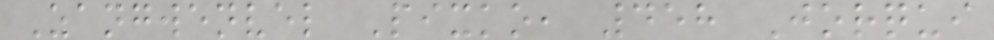Zangwenvel Pixko, 458 Jorqui
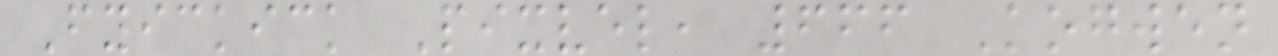Fyickick Pixvel, 666 Kogwen
